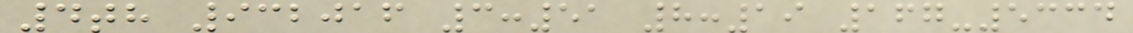4th 932016 3:51 8:19 167-5334
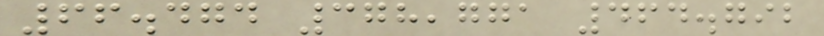66.474 378,771 464.792
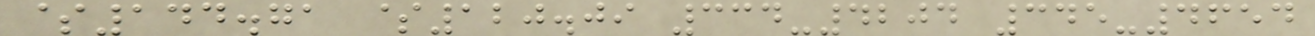$144.71 $120.09 334-4204 345-4654
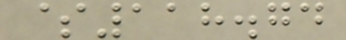$118.74
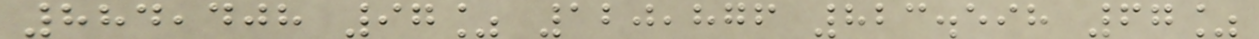884,408 97% 120,876 823.598 67%
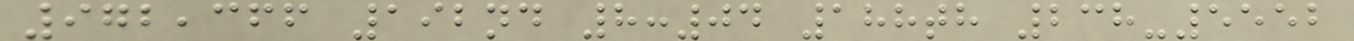972,366 192nd 8:04 188th 238-5552
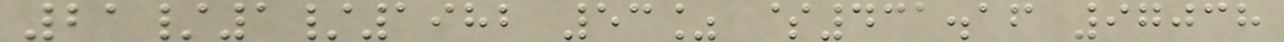21/1/1982 53% $431.16 97038
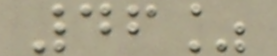46%
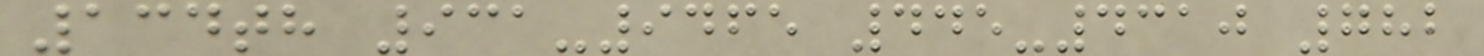134th 931-9465 445-4310 782
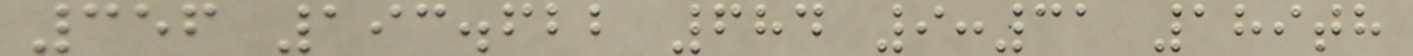356 193.622 684 9:31 189th
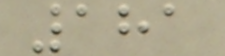181
